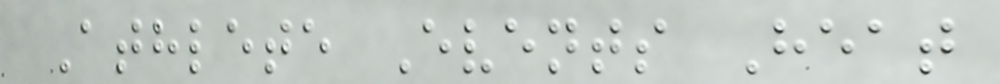Athlete Events Heat
